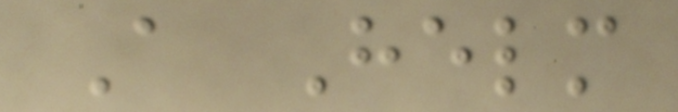A Helm
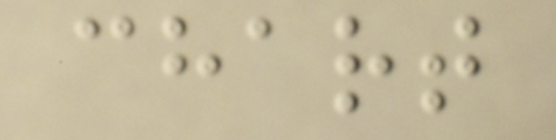chart
